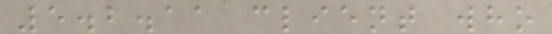5.2.11 client who
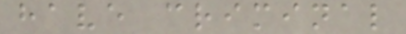have criminal
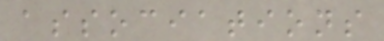associations
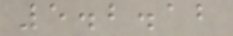5.2.12
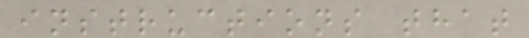instructions that
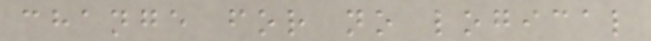change for no logical
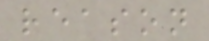reason
